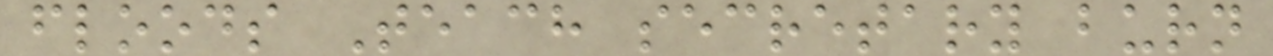floods Teach secretary burn
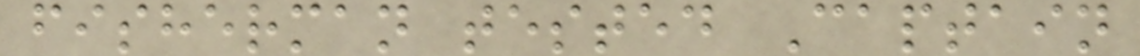fisherman tested Captain
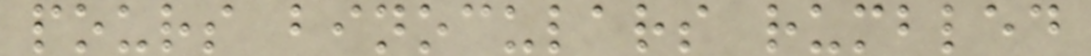pours binoculars rumbled
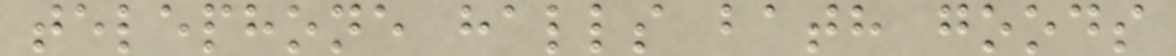telephone halls bath goods
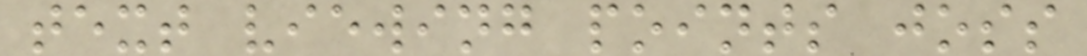text viewing points joss
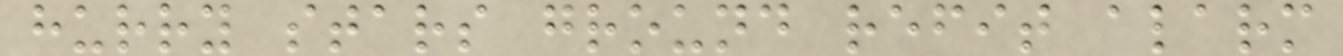hurry stars ground refit alarm
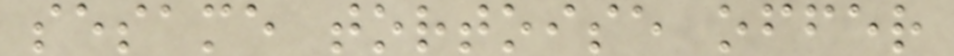sesame tortoise offer
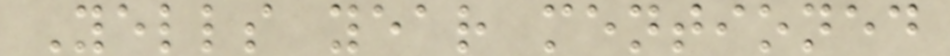Yells year mentioned
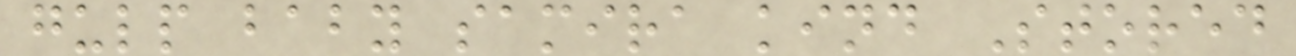gulp baby samira kind Stored
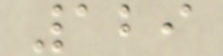129
